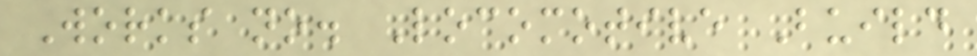Works no. Locomotive Build
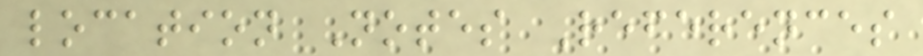location Notes References
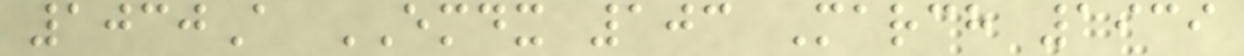1030A EMDX 103 March 1939
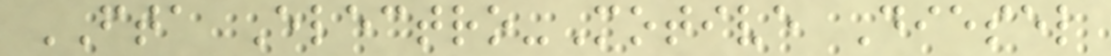FTA Electro-Motive Diesel
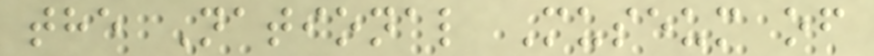the National Museum of
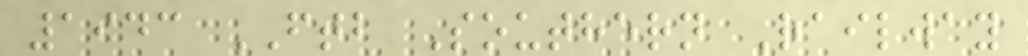1943 FTB Southern Railway
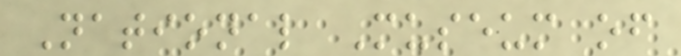National Museum of
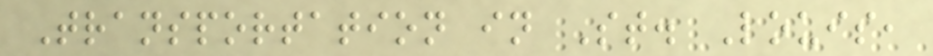Transportation in St. Louis,
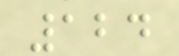124
